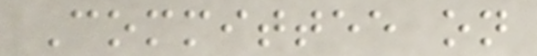Committee on
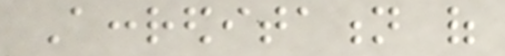Accreditation of
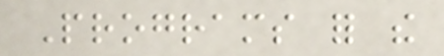Programs for the
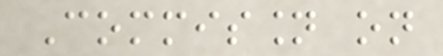Commission on
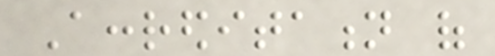Accreditation of
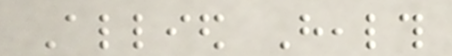Allied Health
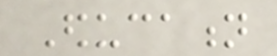Education
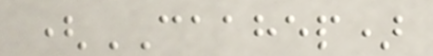(CAAHEP)
